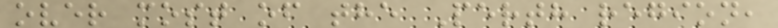over most of the Perth region,
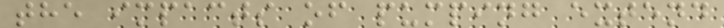the impacts of pumping extend
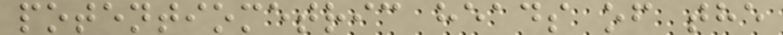potentiometric heads of the
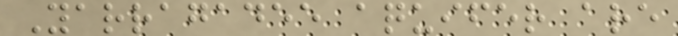Yarragadee aquifer are
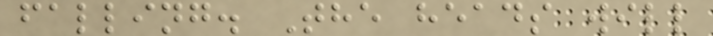falling. The heads will
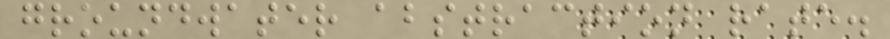groundwater abstraction rate.
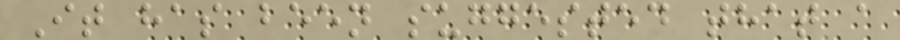It has been suggested that a
